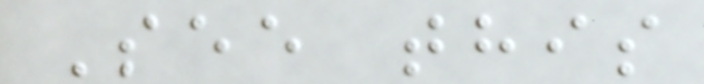See this
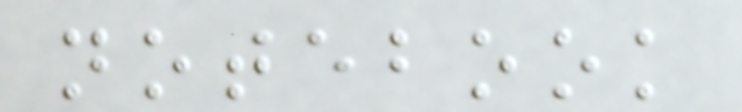notebook
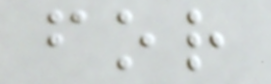for
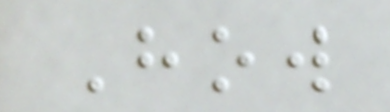How
